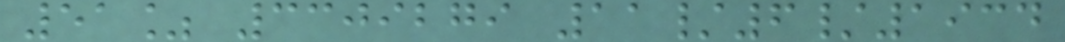51% 3309279 11/6/1934
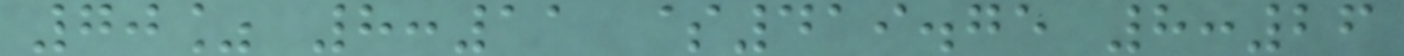70% 8:11 $419.75 8:26
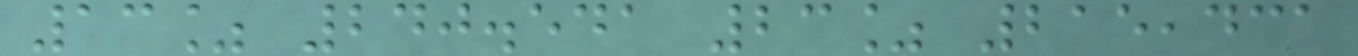13% 240.541 23% 215,431
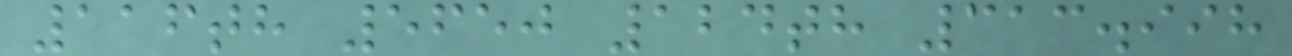116th 5650 124th 313.998
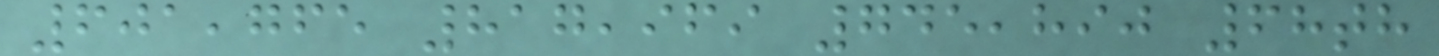601,765 817,969 745,890 68th
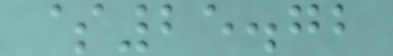$25.72
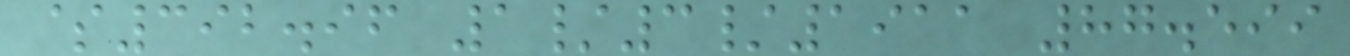$392.96 1/3/1911 87.599
